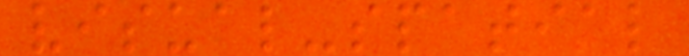visual-spatial
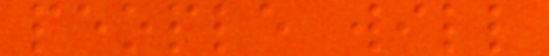people will
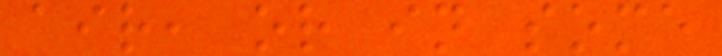air, or in some
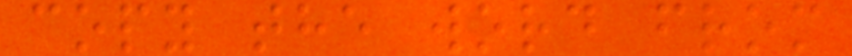copy the word from
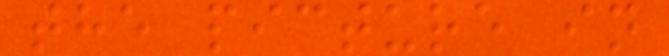the picture in
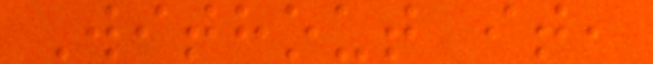Without it,
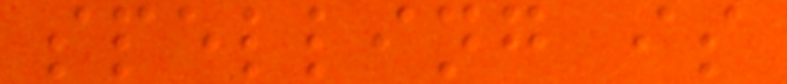spelling is
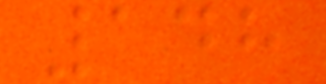148
